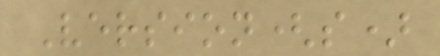Version(s)
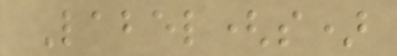Label(s)
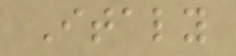Italy
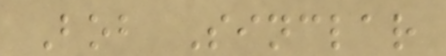Bob Sinclar
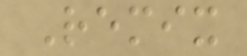Remix
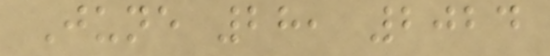June 28, 2024
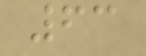63
